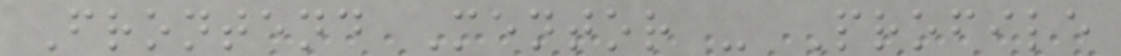Frontend Mentor - Profile
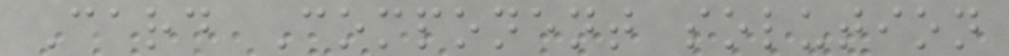Card Component solution
